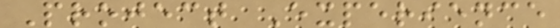Project Experience
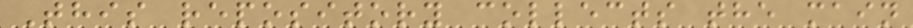This repository collects the main
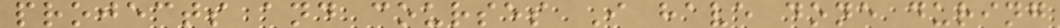projects and courses I have done during
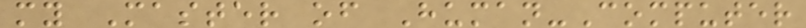my Master of Human-Computer
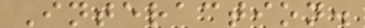Interaction.
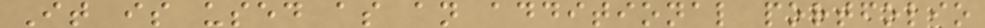It is used as an additional portfolio
